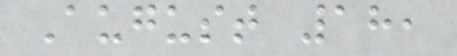August 18,
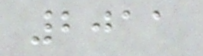2011
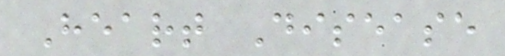Heart Disease
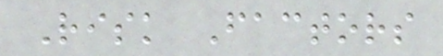Risk Factors
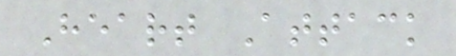Heart Attack
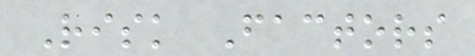Risk Factors
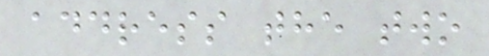address the two
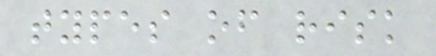types of risk
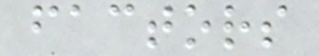factors
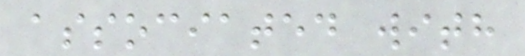associated with
